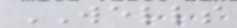WELLS
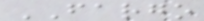FARGO
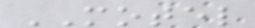MOTEL
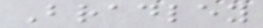Bradley
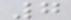7
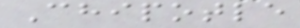Chipotle
